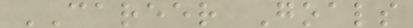CAREER Goals
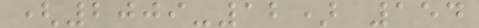(2009-12) 154
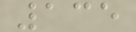135
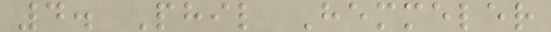4. Phil Hemmeler
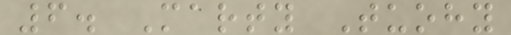6. Marty Tuohy
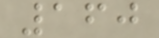160
